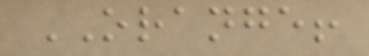ORANGE!
